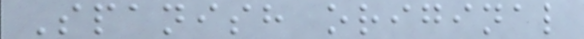Spanish original
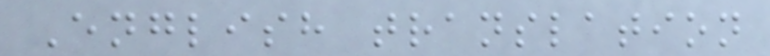English translation
